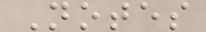Notes
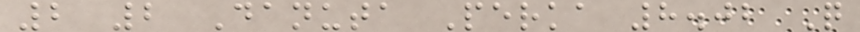2 2 Danuta Perka 8.02 Q
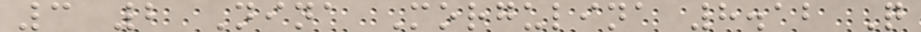3 2 Nina Morgulina 8.12 Q
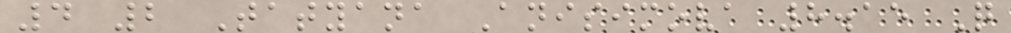4 2 Tatyana Anisimova 8.15 Q
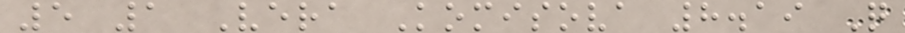5 1 Vera Komisova 8.19 Q
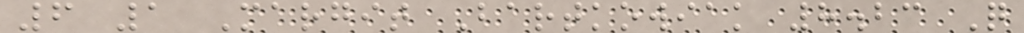6 1 Margit Bartkowiak 8.23 Q
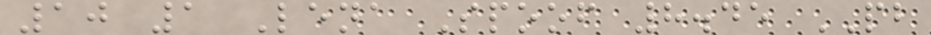10 1 Lena Spoof 8.45 PB
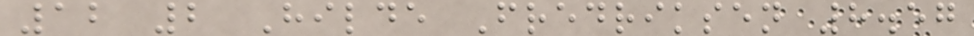12 2 Hilde Fredriksen 8.57
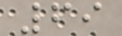69
